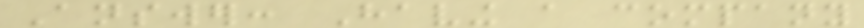Answer: Having a company
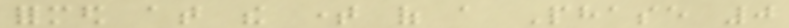formed at the time of a Phase 0
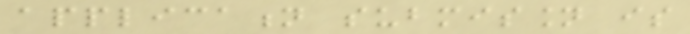application submission is
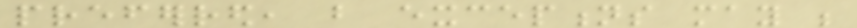preferred, but exceptions may be
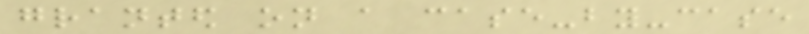granted on a case-by-case
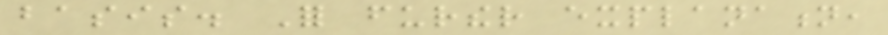basis. For further explanation,
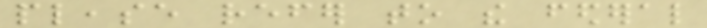please refer to the federal
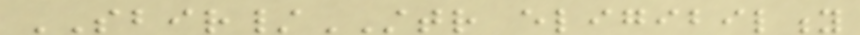SBIR/STTR eligibility
